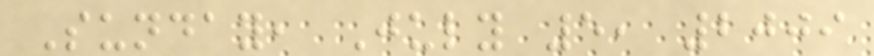Sunday, July 5, 2009
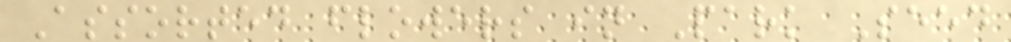Assorted flowers in Park Seed
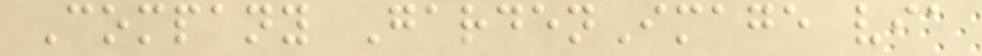Company GardenImage via
